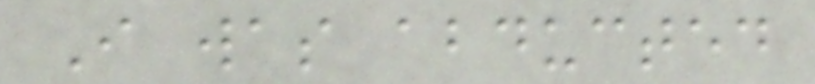I was abducted
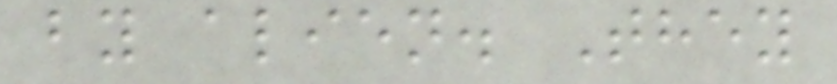by alien. They
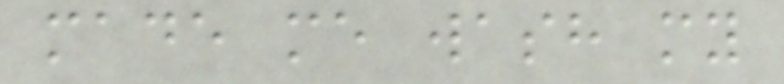made me wash my
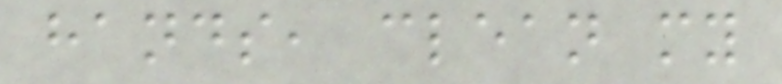hands, clean my
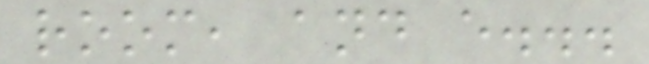room, and e...
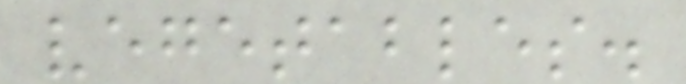vegetables.
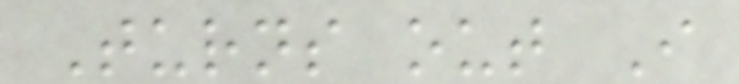Turns out I
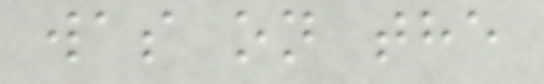was on the
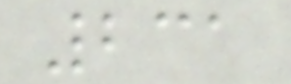231
